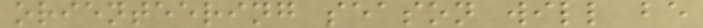orienteering season will be
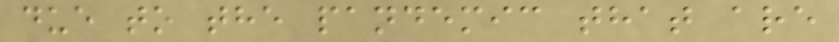due to the pandemic that are
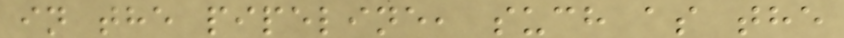in the pipeline, such as the
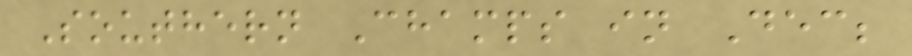Southern Champs in Dec;
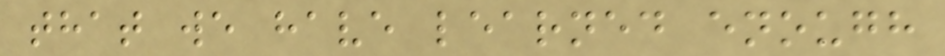that we have learned enough
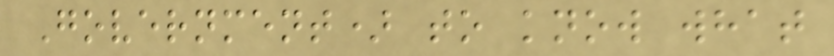Government) to know what
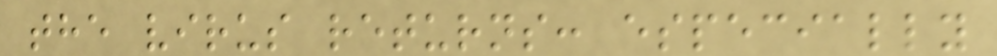the virus returns: especially
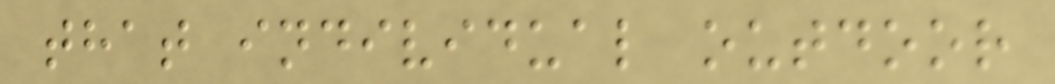that individual outdoor
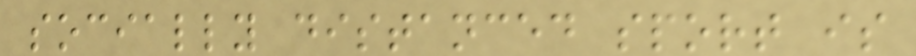socially distanced sport is
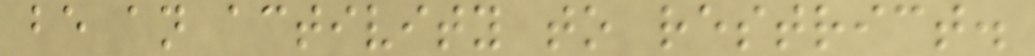be an activity to restrict.
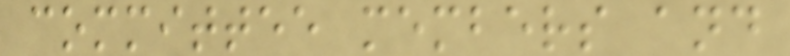committee members and
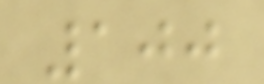100
